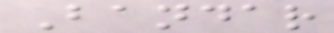Bandar
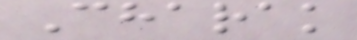Charak
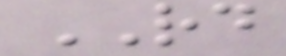RD
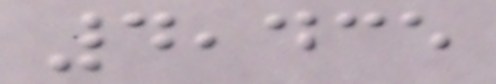4,435
